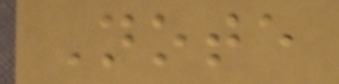Note
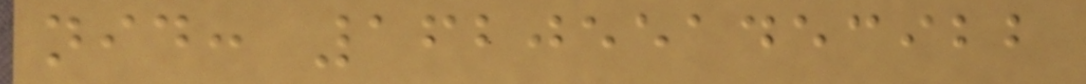nid: 1620551453922
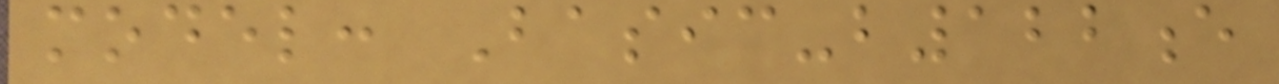model: Basic-b122e
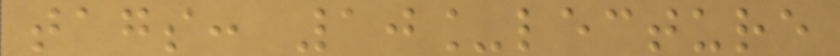tags: 10_lecture
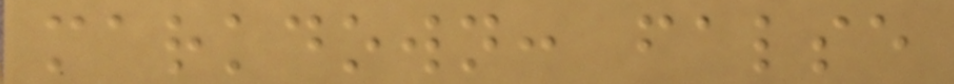markdown: false
